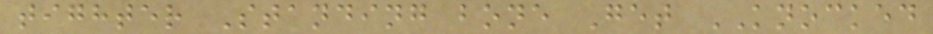tighter Standing bone Get KNOCKED
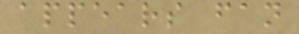appears fan
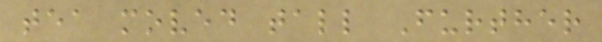tea moved tall Further
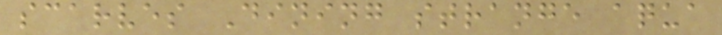scarves Dining strange aqua
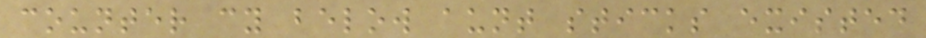counter cy below aunt sticks existed
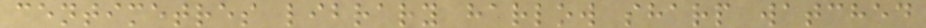centimetres library harlow sharp watched
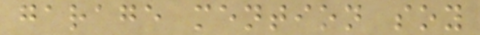garage mention soy
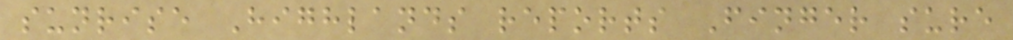sunrise Highlands reports Finger sure
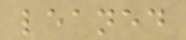leaned
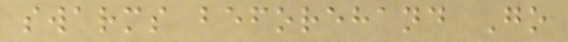swarms beforehand Go
